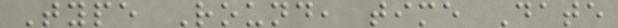Type Round, time Date
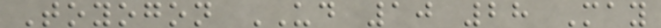Toyogon UD 10 28 May
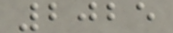2025
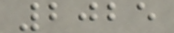2025
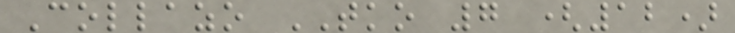Collazo TKO 7 (12)
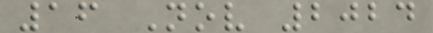16 Nov 2024
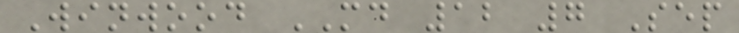Winwood MD 12 7 Sep
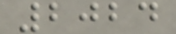2024
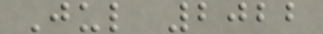Jul 2022
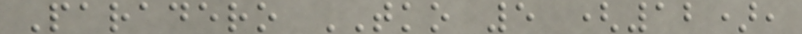Paradero TKO 5 (12),
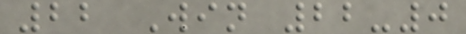22 Win 22-0
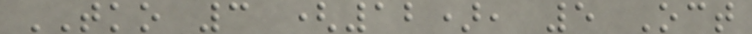TKO 3 (12), 5 Oct
